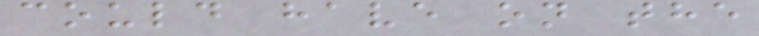could have on the
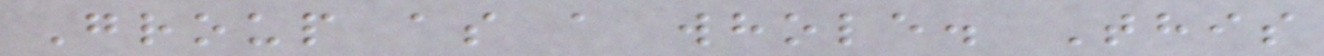Group as a whole. This
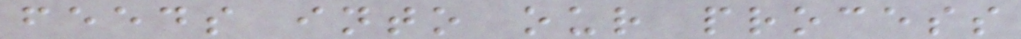feeds into our process
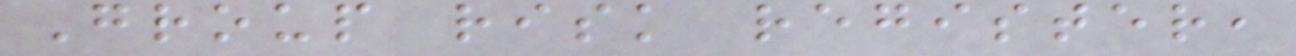Group risk register,
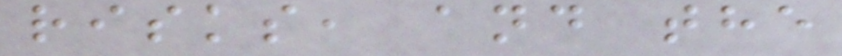risks, and the
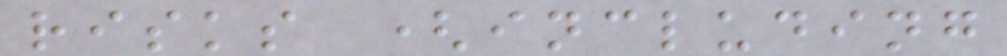risks (including
